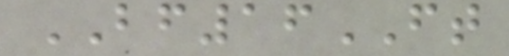BF16FT
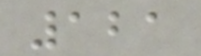121
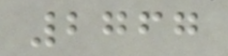2767
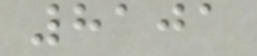8101
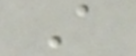A
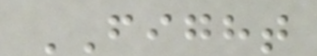FIGHT
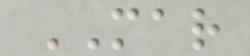MAR
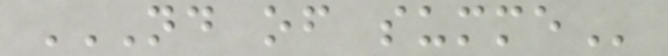ND OF SUMME
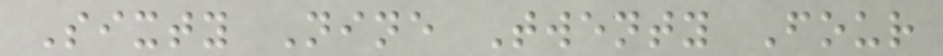Sixty Nine Twenty Four
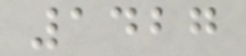1427
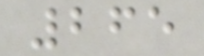265
